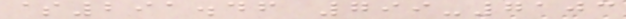$291.46 799-7103
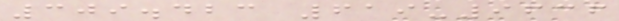309.423 619-9636
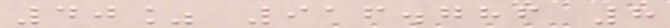40% 916.786 8
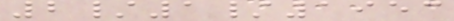2/1/1953
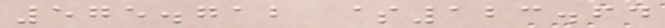575.712 $123.64
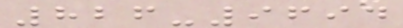826-9694
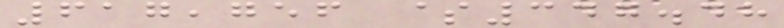617,756 $347.48
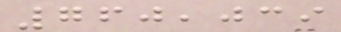760,039
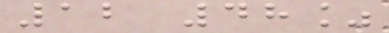12 48%
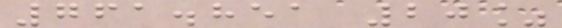761.851 20%
